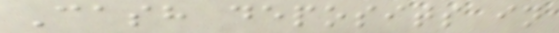Cash deposits in
